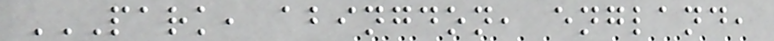PARK, ABINGDON, ENGLAND,
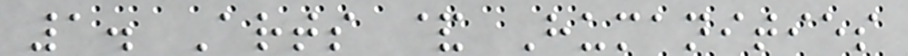1. Arts & Humanities
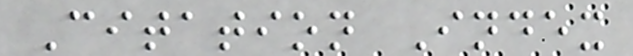Citation Index
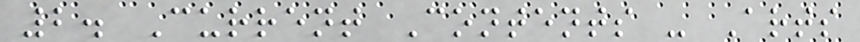2. Current Contents - Arts
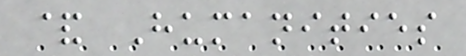& Humanities
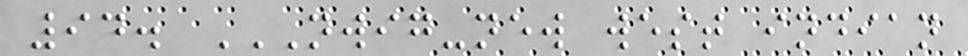94. NWIG-NEW WEST INDIAN
